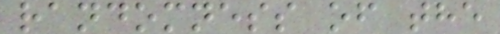randomness of the
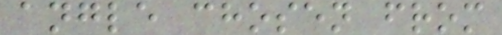angle chosen from
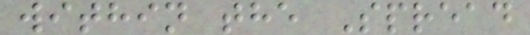within the Spread
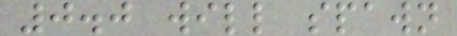0.0 will spawn
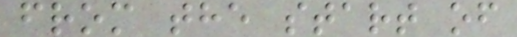from the start of
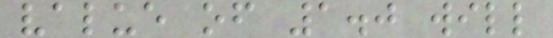value of 1.0 will
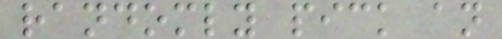randomly pick an
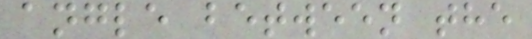angle between the
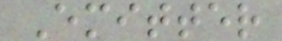Emitter
